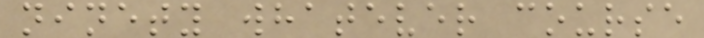ninety whatever course
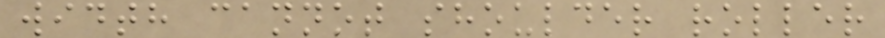width cannot shoulder roller
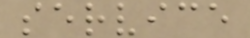service
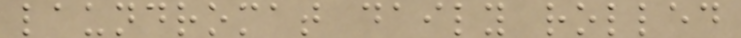laundromat daily rolled
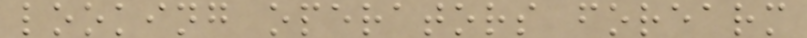looking operators forearm
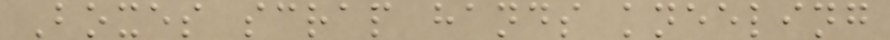Boxes scrap hands kneeling
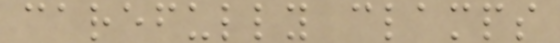carefully clamps
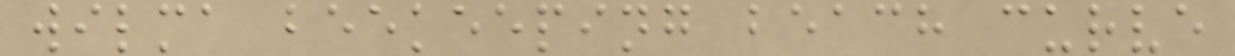wilma beekeeping beach curve
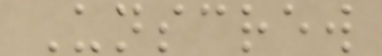Unscrew
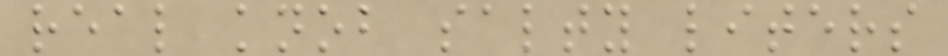real knob salty liters
